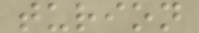turion
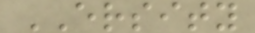ERSITY
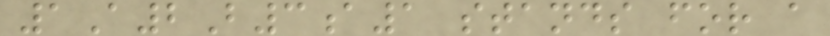1A2B3a1 stands for a
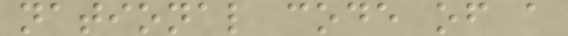national code of a
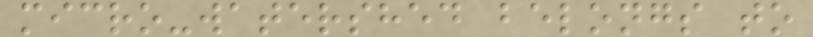micro-watershed belongs to
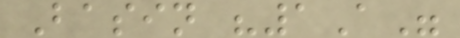Basin "1A"
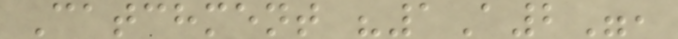Catchment "1A2",
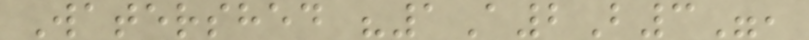Watershed "1A2B3",
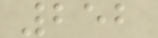252
